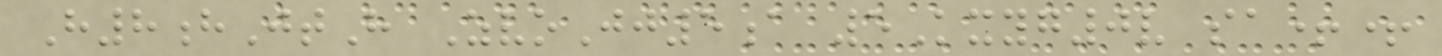H8hJtH ZvoJj5a 5Kxyg0v sa++
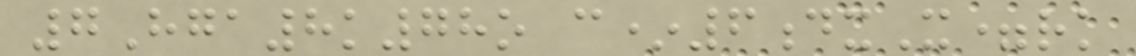7Hga8k78o c*6dxX=rk
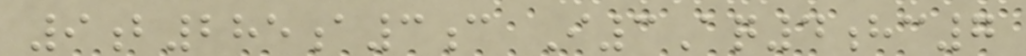9b285a3c I3Aq4hc7
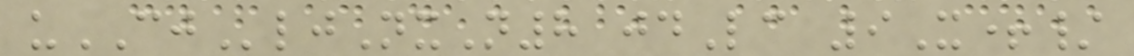uCJljNxN8 jdLc 9X+/
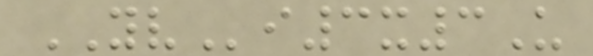YVi3x3U
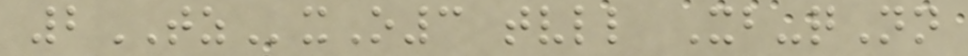2TZxO3 tvll Xb-qNn
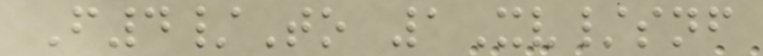F4/To 1Xv/snf
